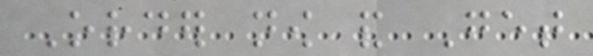Order now and Get
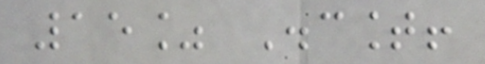15% Discount!
